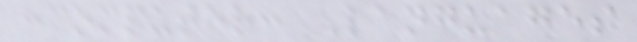:computer: Languages
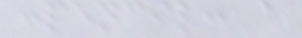:pencil: a
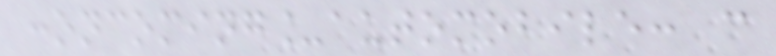:oncoming_automobile: c
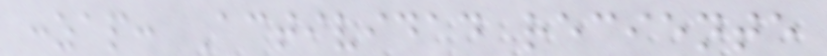:zap: Actividad reciente
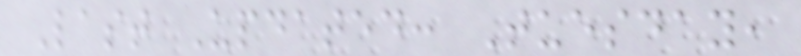Last Updated: Tuesday,
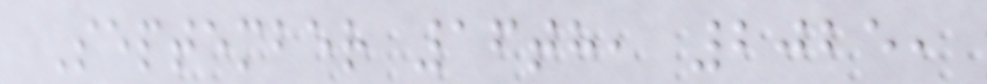September 16th, 2025,
